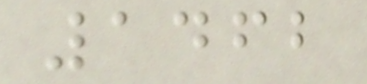1462
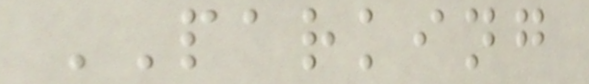PARKING
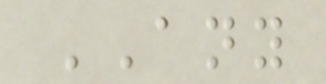ANY
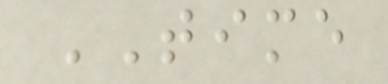TIME
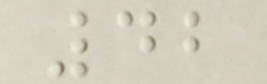42
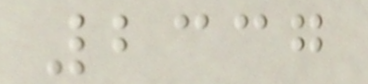2337
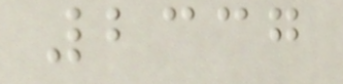2337
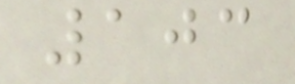103
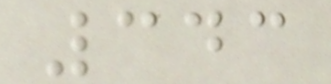343
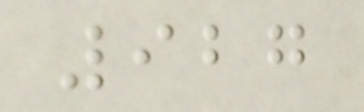927
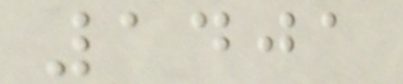1401
